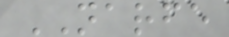NARFE
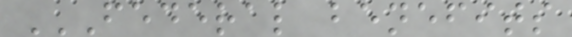FEDERAL BENEFITS
